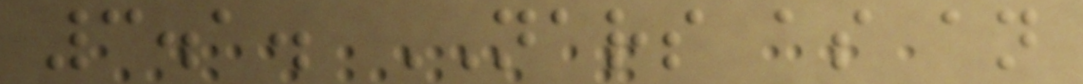3.1. NARS as an
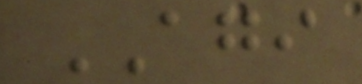AGI
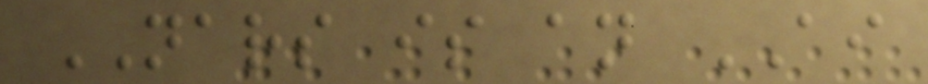NARS is an AI
